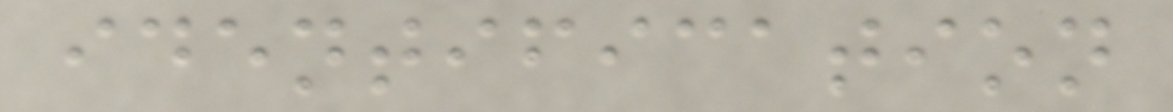identification
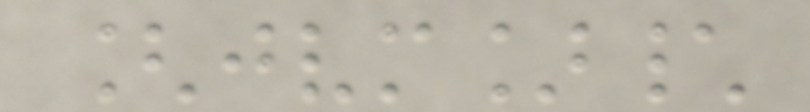[jvm]\
